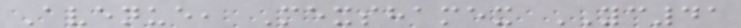Avenue, Mexshamex YC41
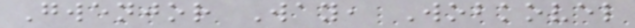Gwenjor Way, Wobkovel
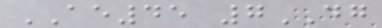AE45 7DG
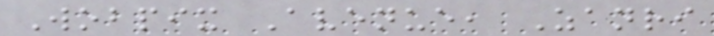Wobpix Avenue, Zanri
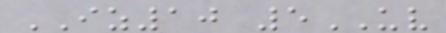IZ10 5UV
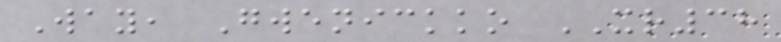Way, Gwenickko XR38
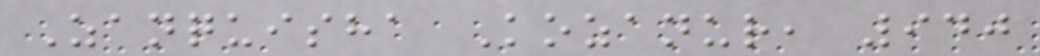Zanquisha Kozanur, 940
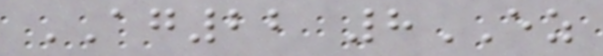AG22 8EZ
